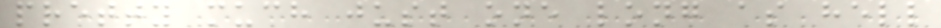pretty much just one long as hell
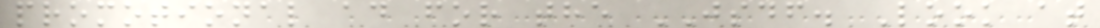promotional ad for the JSDF. Look at
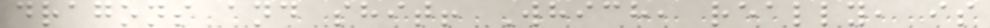dragons and shit! Which, really, is
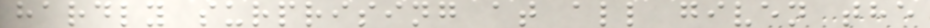hardly surprising at all given the
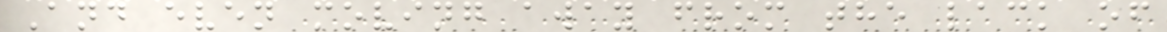And even moving away from the lack of
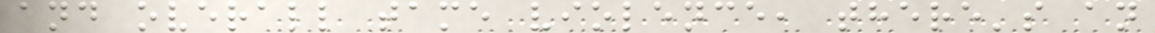and overall tame violence, there's an
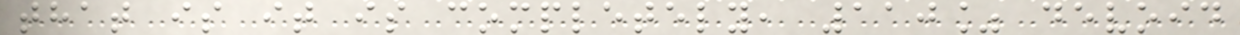that is it is completely, 110% devoid
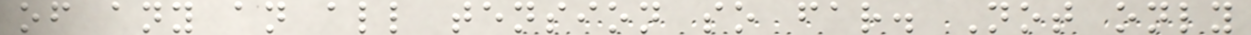of any an all tension so far. Not only
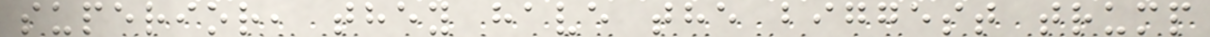superior, they have the biggest trump
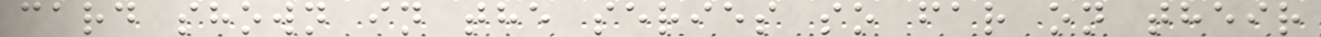card shown in the series so far on their
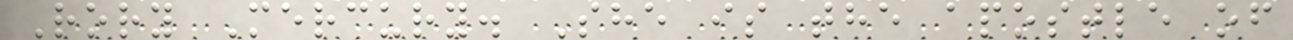Rory Mercury. She is the apostle of
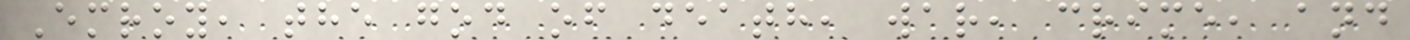Emroy, the god of death, war, crime, and
